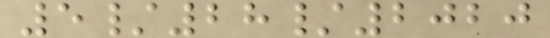5/28/2020
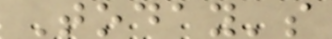Today's
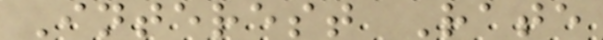Interest Rate
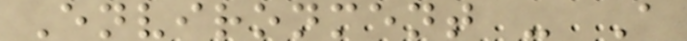Environment - A
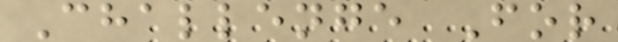Challenge For
